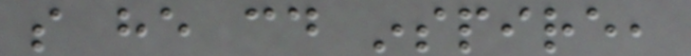so he could inspire,
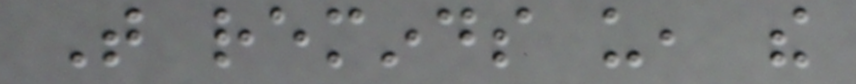That reminds us, the
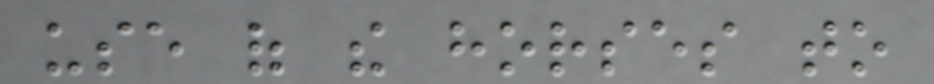use of the horses to
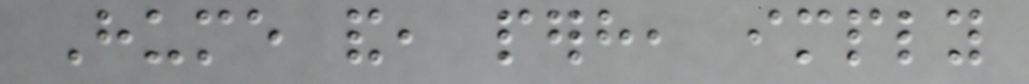Hume and, perhaps, imply
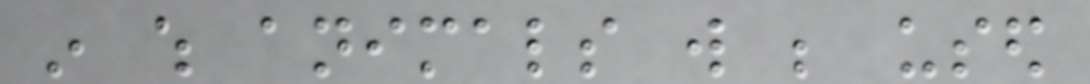in which animals will be used
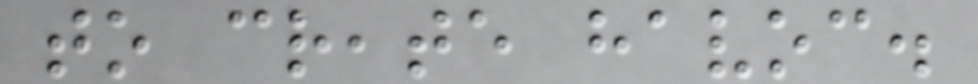to create havoc.
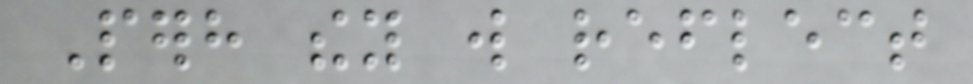Perhaps they will reflect
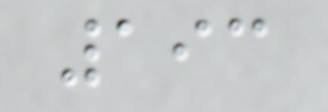193
